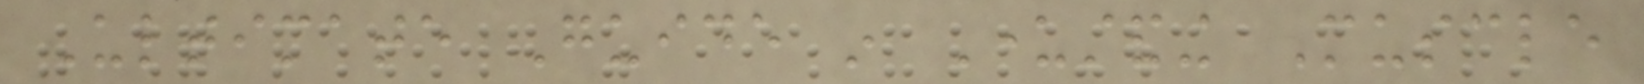Ultimate Guide in Understanding Muscle
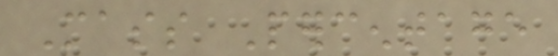Mass Percentage
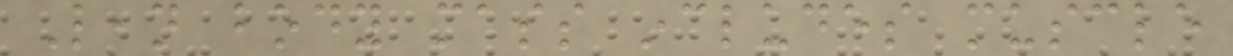Lean body mass includes muscle
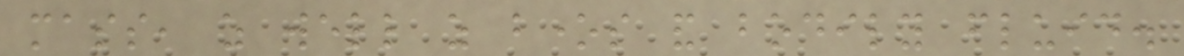mass, as well as bones and bodily fluid.
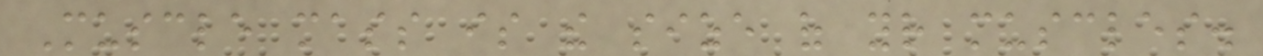Muscle mass is the size of your muscles.
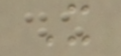It
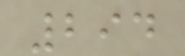294
